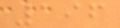196
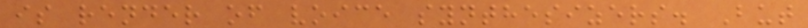is render of voice synthesizers. But
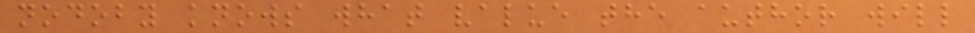nodoby knows what value the author will
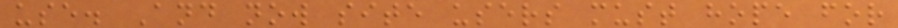use. And now site users must hope for
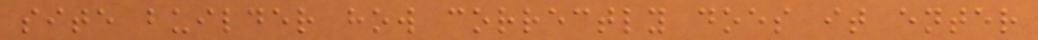site builder how correctly does it enter
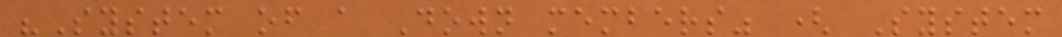"System of a Down members" ( System
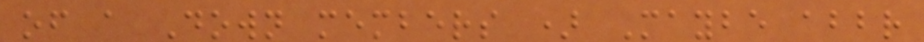of a Down members ) Maybe abbr
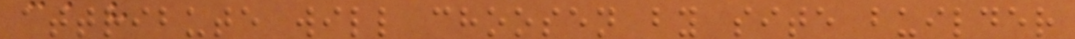attribute will choosen by site builder
